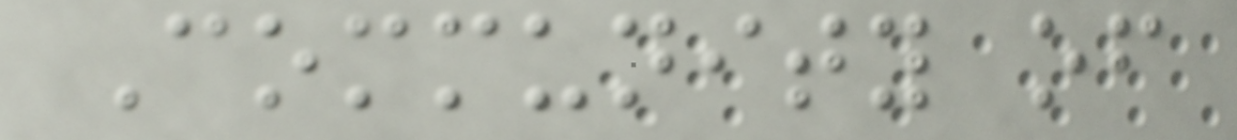Community of
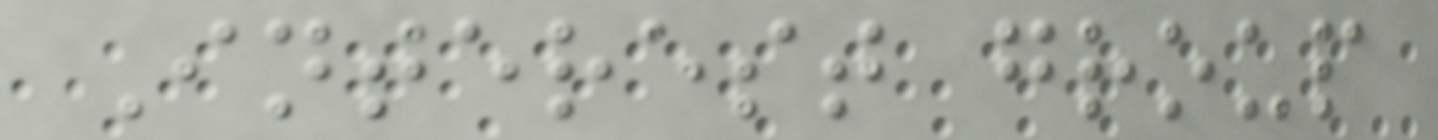Interest group
